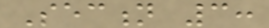Section 3:
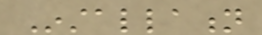Installation
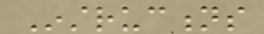Instructions
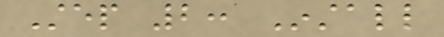Step 2: Install
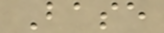Base
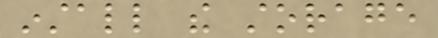install the storage
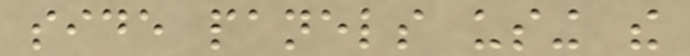side panels using the
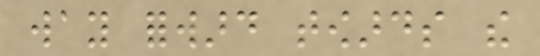way forward towards the
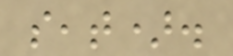seat).
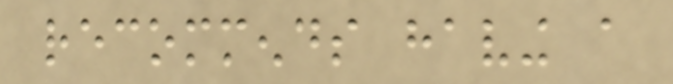recommends having a
